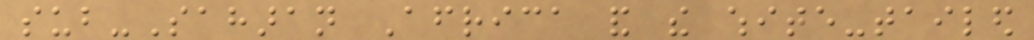sub-Saharan Africa and the white-tailed
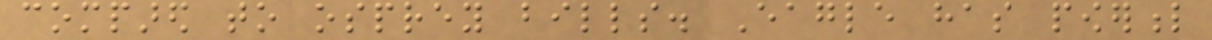compared to osprey bills. Eagle has powerful
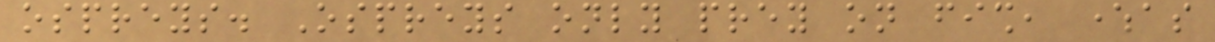ospreys. Ospreys only prey on fish, whereas
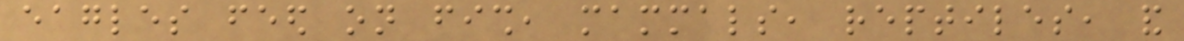eagles feed on fish, mammals, reptiles, and
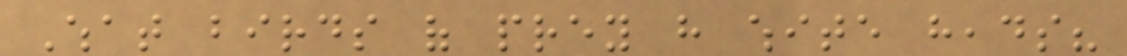What birds of prey have white heads?
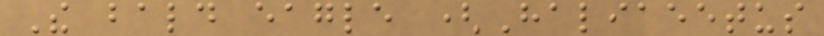The bald eagle (Haliaeetus
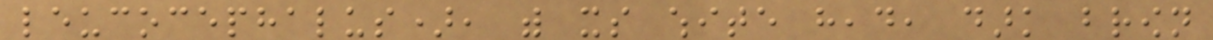leucocephalus), with its white head, dark brown
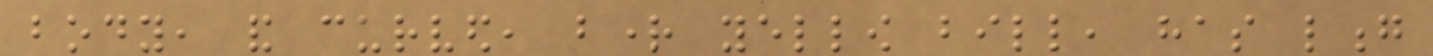body, and curved, bright yellow bill, has long
